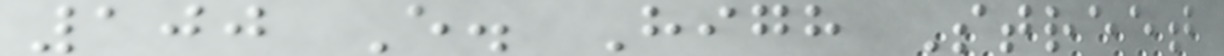100 E. High Street
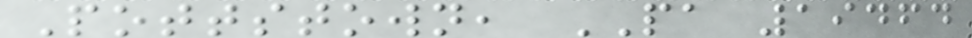Pottstown, PA 19464
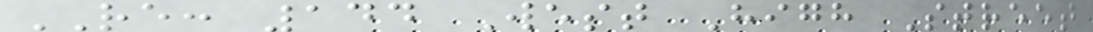RE: 144 West High Street
